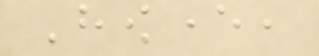However,
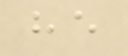he
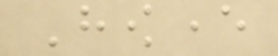However
